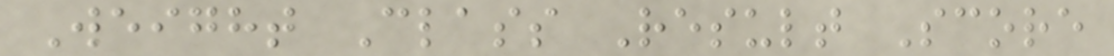Weight Class Result Score
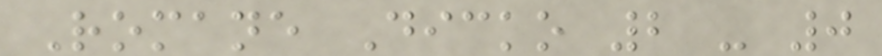Romane Dicko 2 - 0
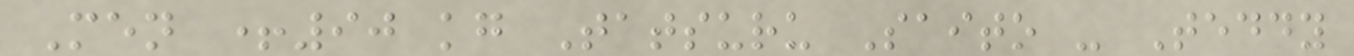Men +90 kg Tatsuru Saito - Teddy
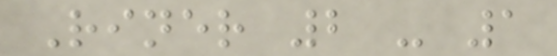Riner 2 - 1
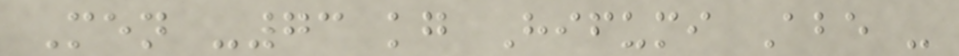Men -73 kg Hifumi Abe -
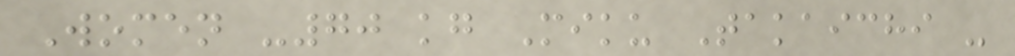Women -70 kg Miku Takaichi -
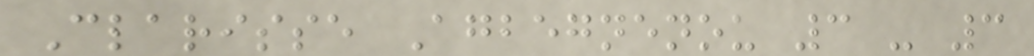Clarisse Agbegnenou 3 - 3
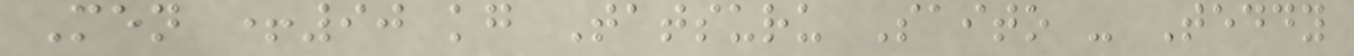Men +90 kg Tatsuru Saito - Teddy
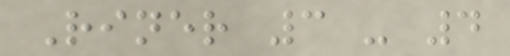Riner 3 - 4
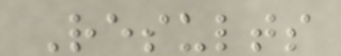Results
